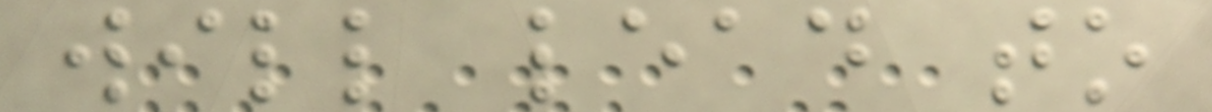will lead to
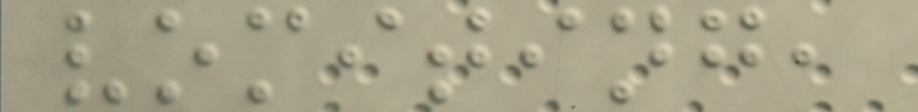vomiting,
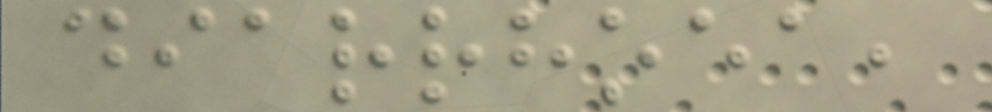diarrhoea,
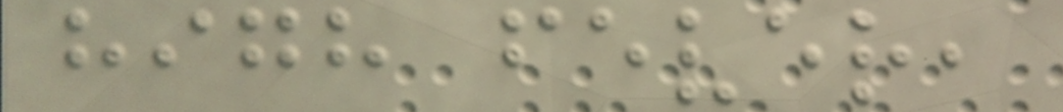high fever,
